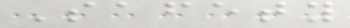Safety
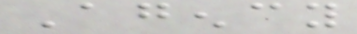Agency
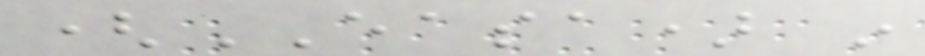(EASA) in
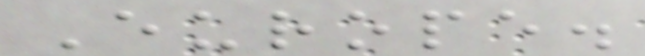Europe.
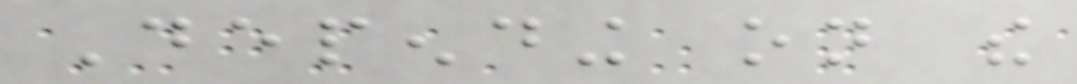Depending on the
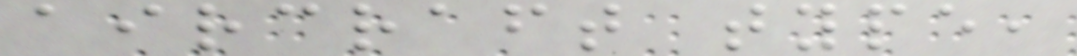aircraft type,
